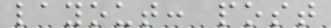layout: post
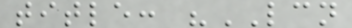title: "LCN
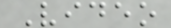Video
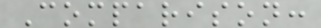Comparison:
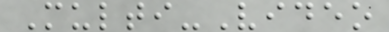Multi-Video
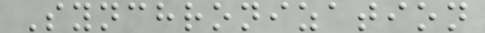Synchronization
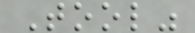Tool"
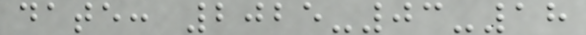date: 2025-03-18
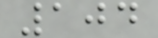104
